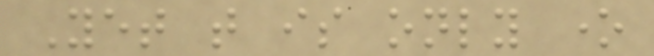Yet that is only one
